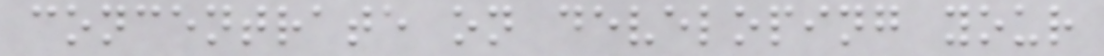concentrate on developing your
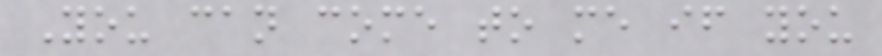You can come to me if you
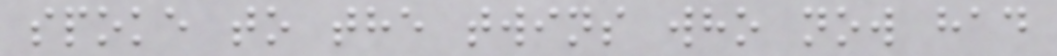spoke to the twins who now had
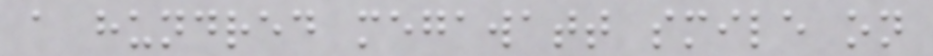a hundred megawatt smile on
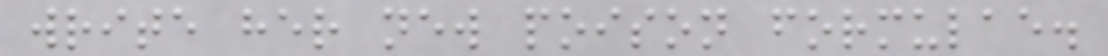write her new poison formulae.
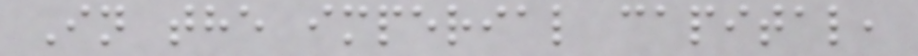In the imperial capital,
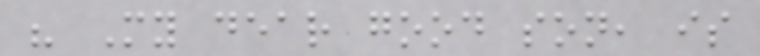" My dear good son, is
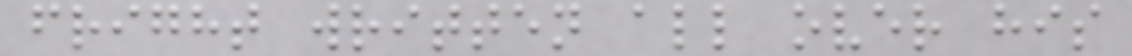fright written all over his
